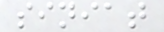siniat
